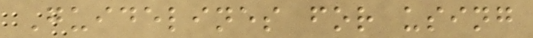Guidelines for using
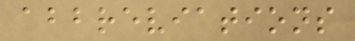abbreviations
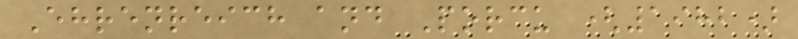Ehrenreich and Porcu (1982)
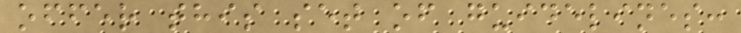offer this set of guidelines:
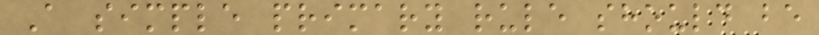A simple primary rule should be
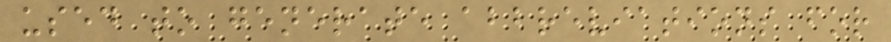used to generate abbreviations for
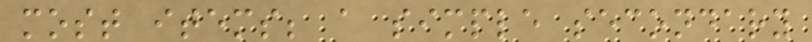most items; a simple secondary
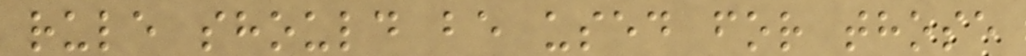rule should be used for those
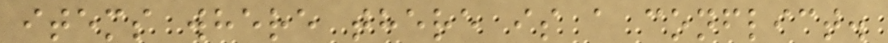items where there is a conflict.
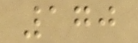170
